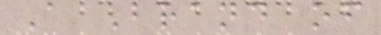A Brand of
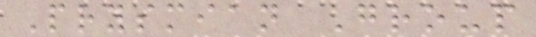Prysmian Group
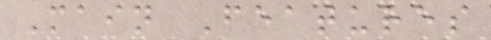Main Features
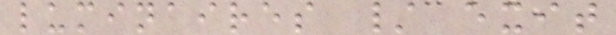luminaires / exit
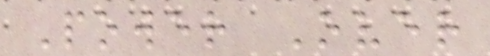Power Over
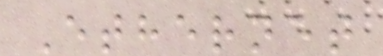Ethernet
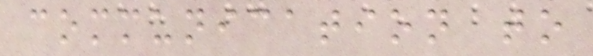communication to
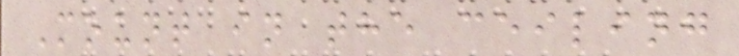Mount in the ceiling
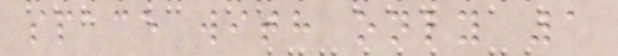space with only 1
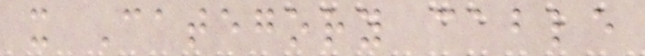x Category cable
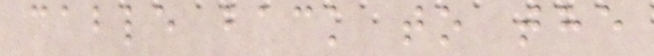cable back to the
